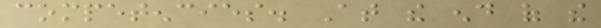competencies. At the end of the
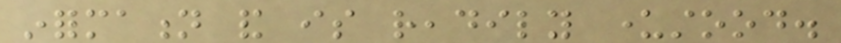information and is readily understood.
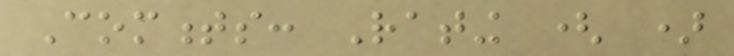Comments: Rating ( )
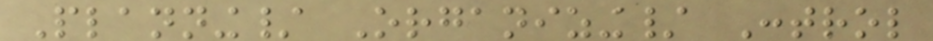Planning/ Organizing/ Control
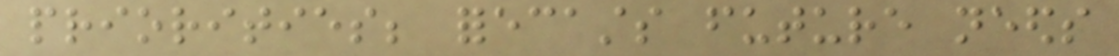priorities; forecasts future needs
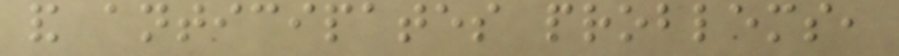and anticipates problems,
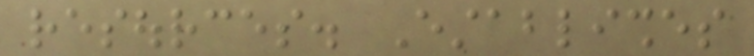resources. Establishes
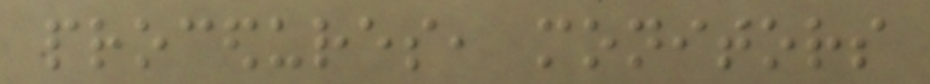procedures, monitors
